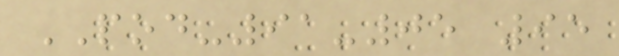POD-91-05 95
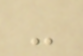-
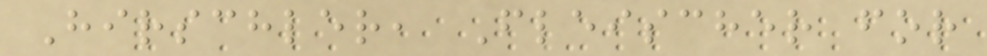Hirschler, Fleischer for
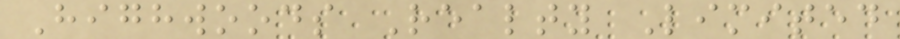Highwoods Realty Limited
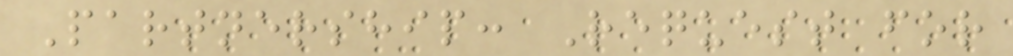Partnership: Request for
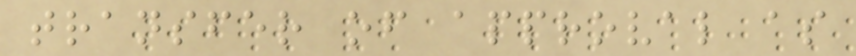transfer of approval as
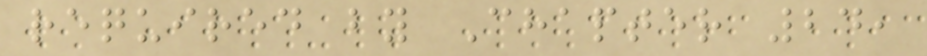required by Chapter 24,
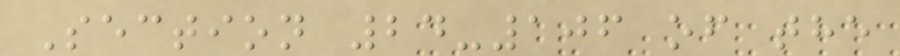Section 24-106 of the
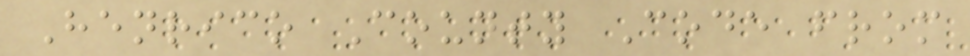Henrico County Code from
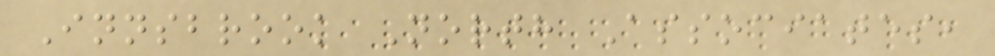Innsbrook North Associates,
